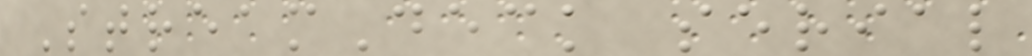StreamDeck serial
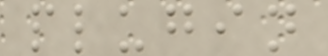plugin
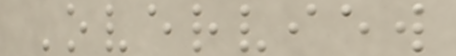Overview
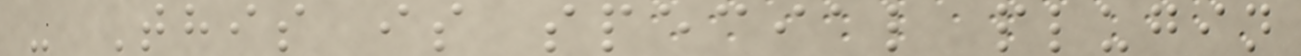- This is special plugin
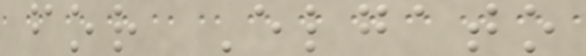for Elgato
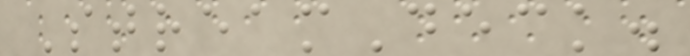StreamDeck.
